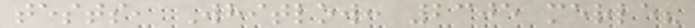tests, Whitlow: 2305 merle?
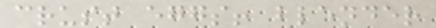crust eggs! blender
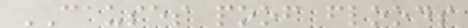CAUSES poof floods
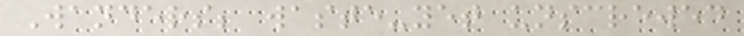Wanders; waste-yet unscrewed
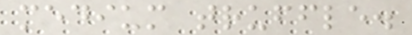medium truffle.
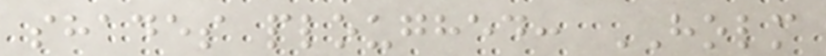shades ploughed: HOLM
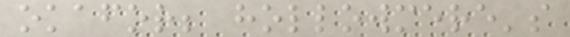okafor; hollowmere's
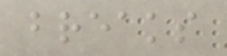breaks
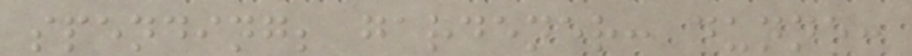spending; gardener: dunne:
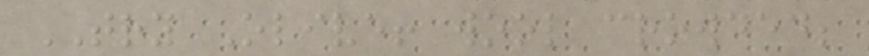TRY Olive! wool crowded;
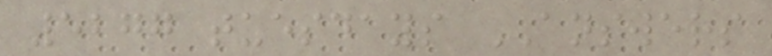5277 tuesdays ANSWERS
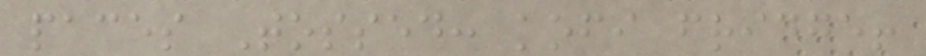paces Tossed: kofi fridge!
